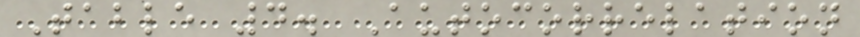Table 4. Autocorrelation
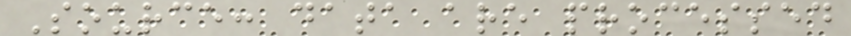Source: data are processed
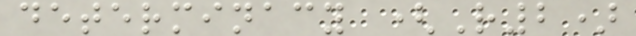determinacy (R2)
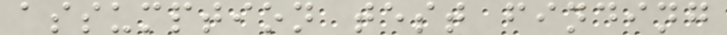assumption test finding
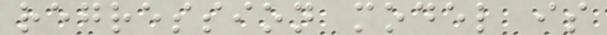regression model is
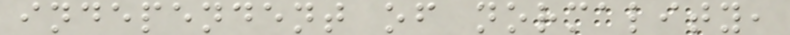independent of normality,
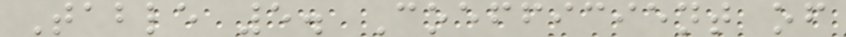Table 5. Coefficient of
